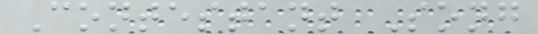Contestant Song
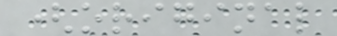(original
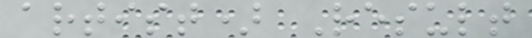artist) Result
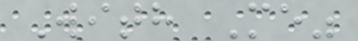With Me"
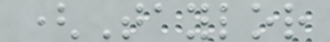(Taylor
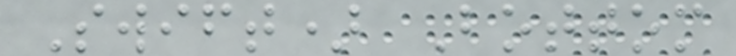Swift) Bottom
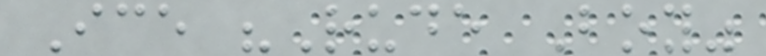Ice "Rude Boy"
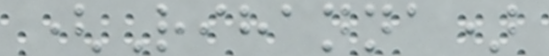(Rihanna)
